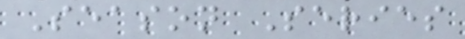Season Series
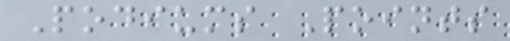Podiums Points
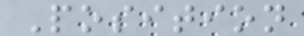Position
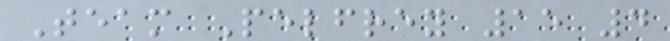Team Pelfrey 15 4
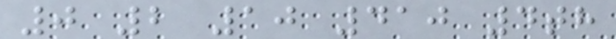0 2 10 410 4th
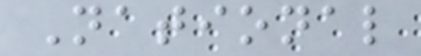National
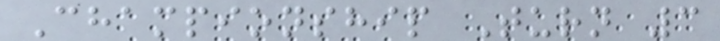Championship Turn 3
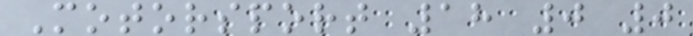Motorsport 18 0 0
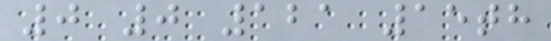0 0 121 15th
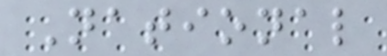National
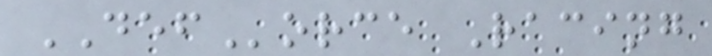DEForce Racing
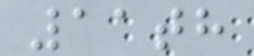11th
